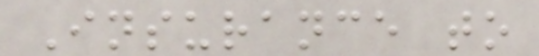Insurance to
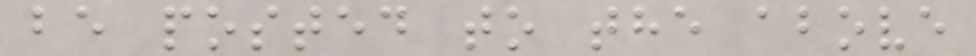be posted to the above
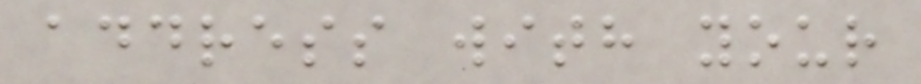address with your
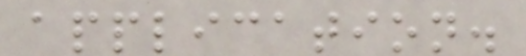application.
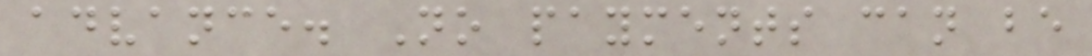advance. No payments can be
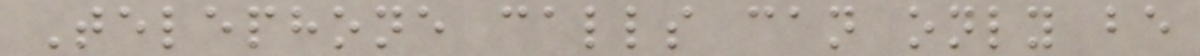Telephone calls can only be
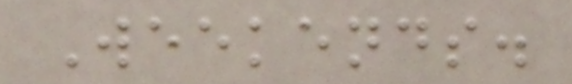Weekends.
